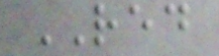RED
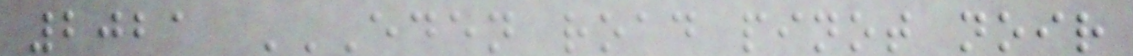2021 EDEN ROAD PINOT NOIR
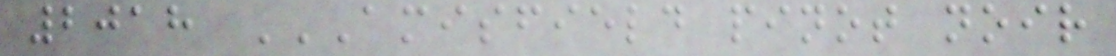2018 AMISFIELD PINOT NOIR
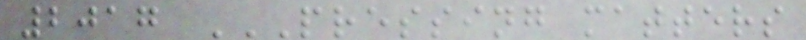2017 PRESSING MATTERS
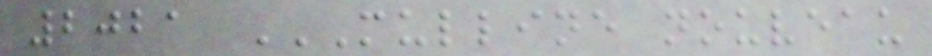2021 MULLINE NOUVEAU
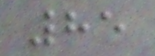85
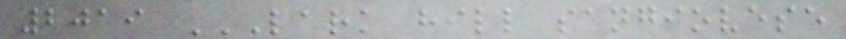2019 LARK HILL SANGIOVESE
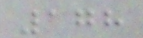178
